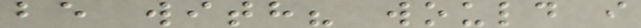be with? would i
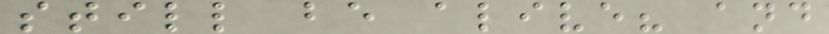still be alive? and
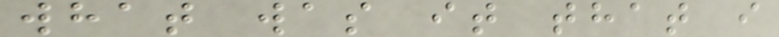what was it that i
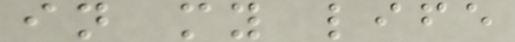in my life
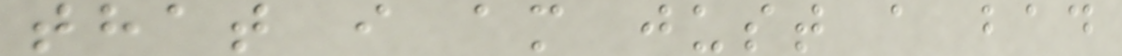that i am just a bad
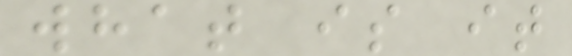what is it
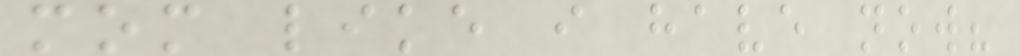mom like i have now?
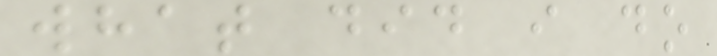what did i do
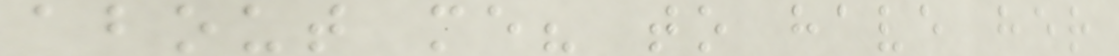about me? to have her
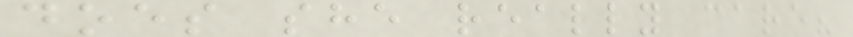does she really care?
